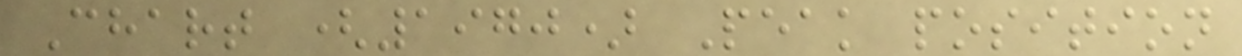Chart (1970) Peak position
